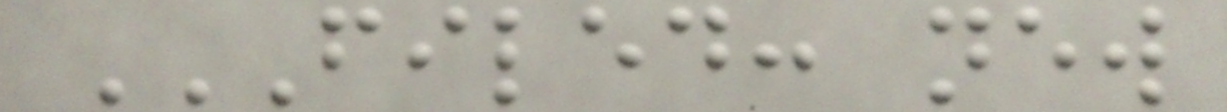FILED: NEW
